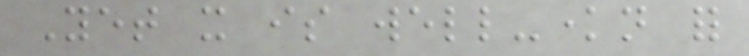Yet it is well-known for
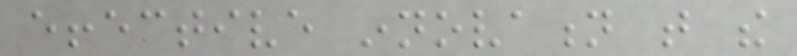effective innovation that the
